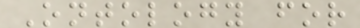Ontology for
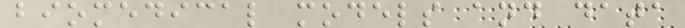biomedical models and data
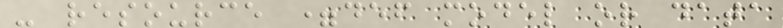- resource =def model or data
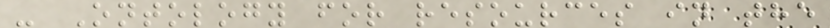- Ontology for resources in the
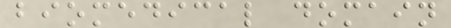biomedical domain
